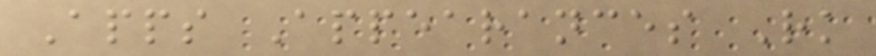Apps Appearances Rk
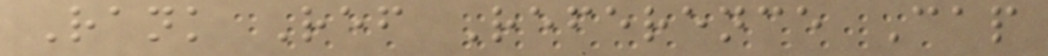Rank Ref Reference Cap
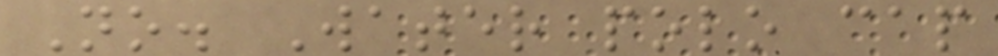No. Water polo cap
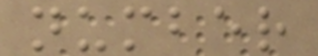number
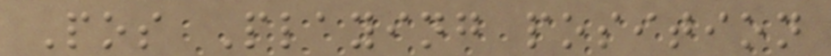Pos Playing position
